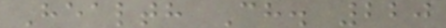Health Ch. 220
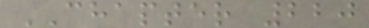CHAPTER 220
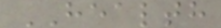HEALTH
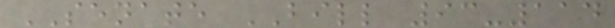SENATE BILL 93-114
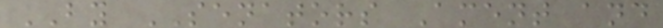BY SENATORS Ament and
